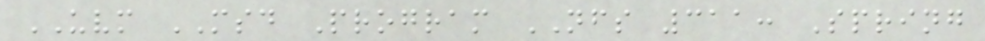UVM MSD Program NFS 311: Spring
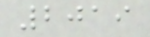2019
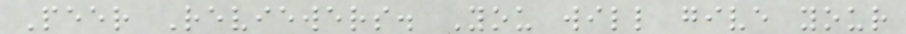Peer Reviewers. You will give your
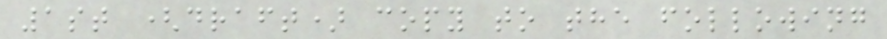1st (draft) copy to the following
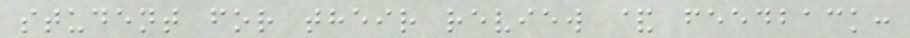student for their review & feedback:
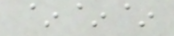~~~
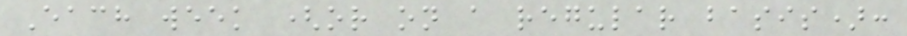Each week (or on a regular basis):
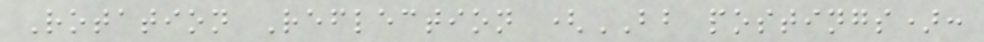Rotation Reflection (BB postings):
